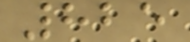825
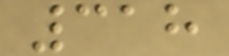318
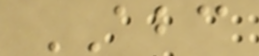ABC
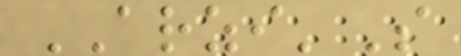ARZI'S
